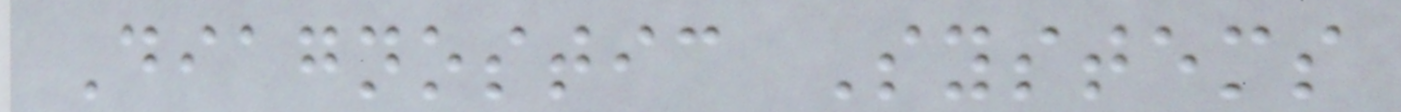Diagnostic Systems
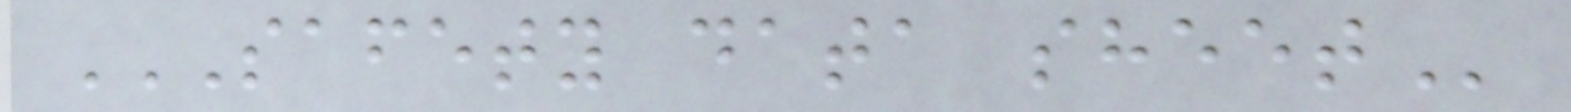SAFETY DATA SHEET
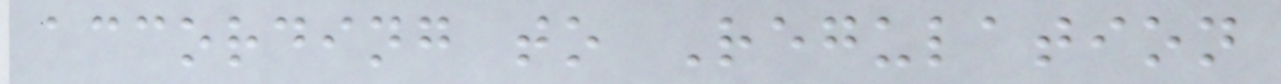according to Regulation
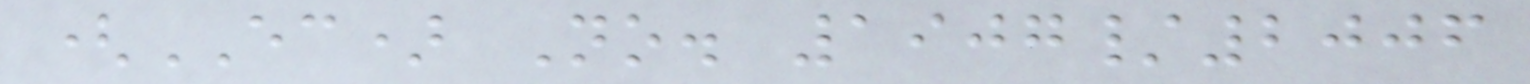(EC) No. 1907/2006
